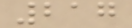217
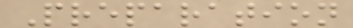Preparation
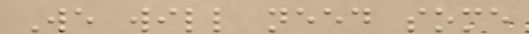We will need some
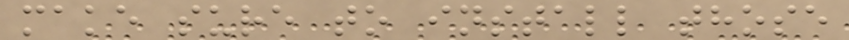make sure to install those
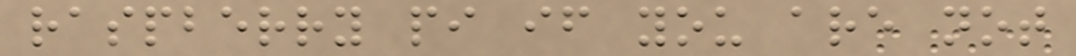raspberry pi if you are not
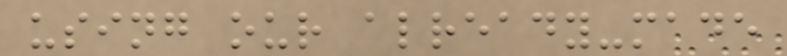using our already-made
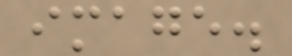image.
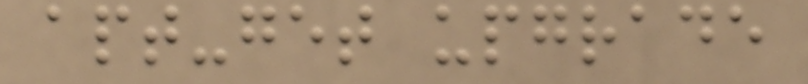apt-get upgrade
